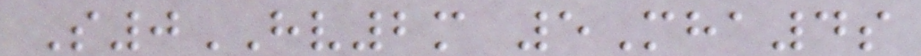S0HV2m 5Mha4s
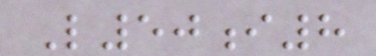L50i8
